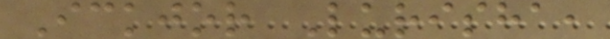Ickjor Lurisha,
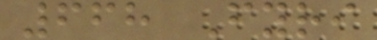668 Fyri
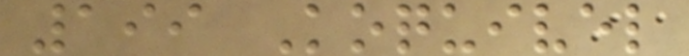199 Koquivel
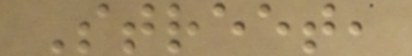Street,
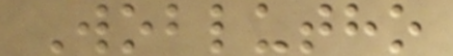Woblutho
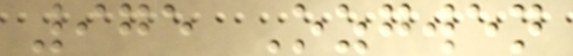975 Ozgwen
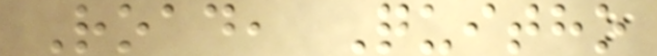Road, Quitho
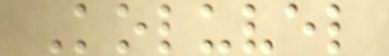Koluvel
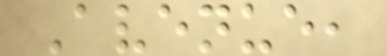Avenue,
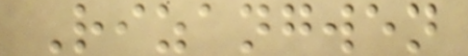Rizangwen
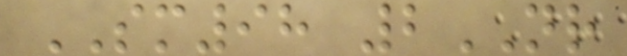SM98 2NR
